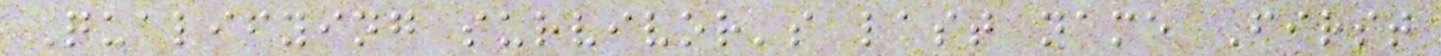Qualifying survivor's last name First
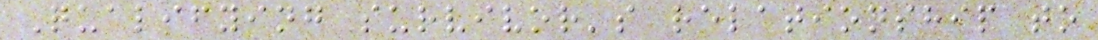Qualifying survivor's relationship to
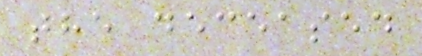the deceased
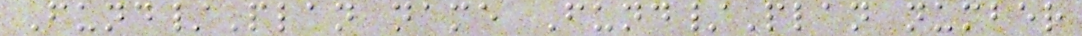Fund/Plan name Fund/Plan number
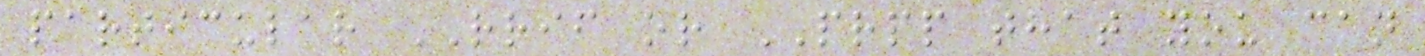particular RRIF or PRPP that you can
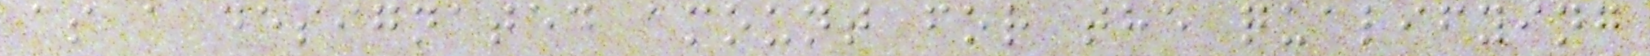as a designated amount for the qualifying
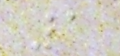1
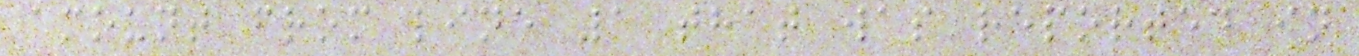amount from line 1 that was reported in
